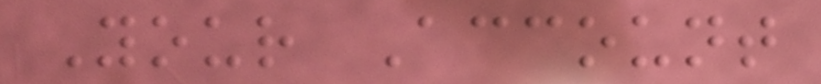Your Account
